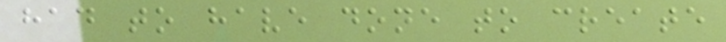had to have done to create
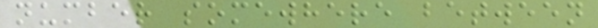number somewhere between
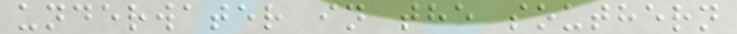underwater in the southern
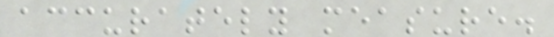accurately measure.
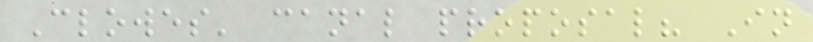Clowes' canal proposal? In
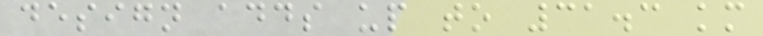design adds up to 31.3 km
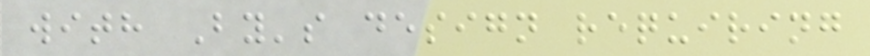with By's design requiring
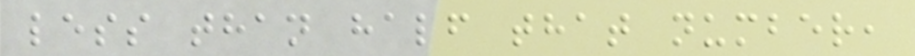less than half that number,
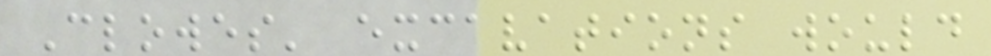Clowes' excavations would
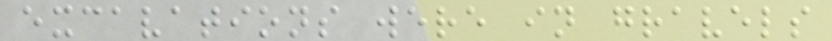excavations were in gravels
